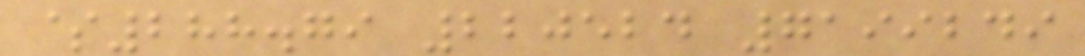$288.79 220524 7199249
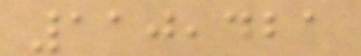110,421
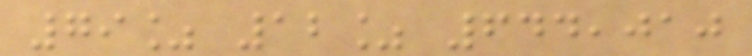79% 12% 644,010
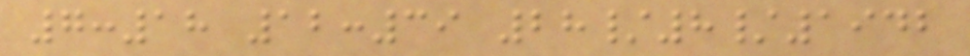7:18 12:39 28/8/1942
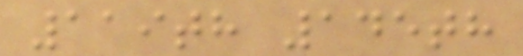119th 145th
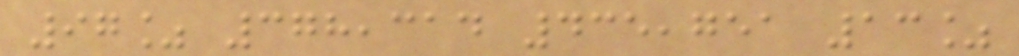97% 378,314 435,751 13%
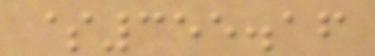$355.16
